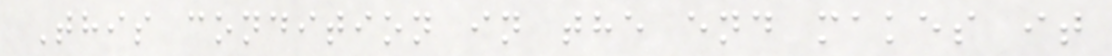This condition in the end makes it
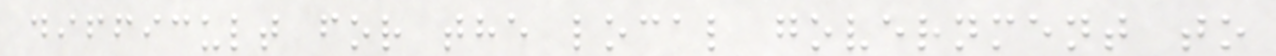difficult for the local government to
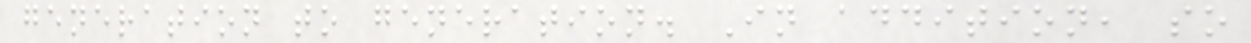generation to generation. In addition, so
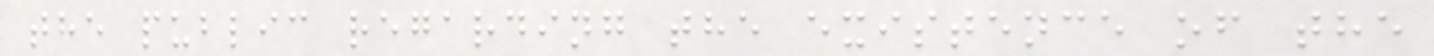the public regarding the existence of the
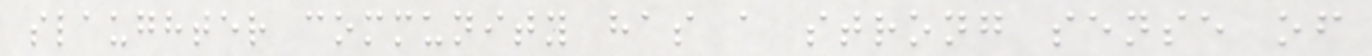slaughter community has a strong sense of
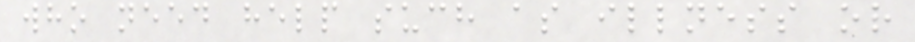who need help such as illness or
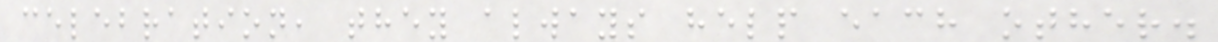celebration, they always help each other.
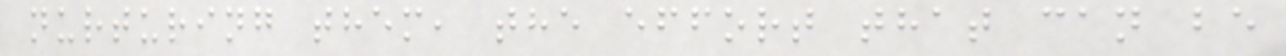nurturing them, the effort that can be
